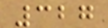327
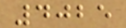4025
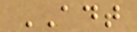ADT
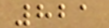821
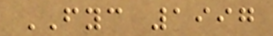FYC 1997
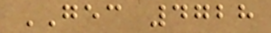GEC 4728
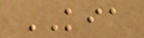KIA
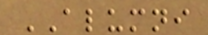ALUMNI
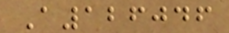A126046
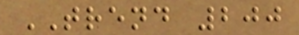TREND 200
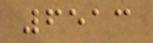6513
